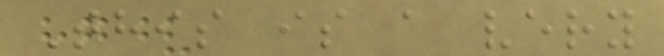This is a very
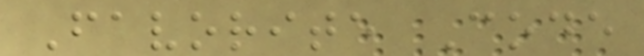Favorite Code
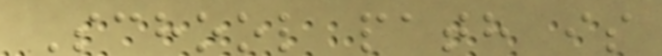School path is
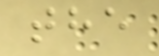the
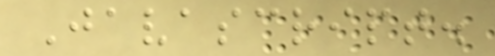Javascript.
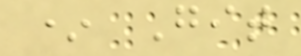* Git
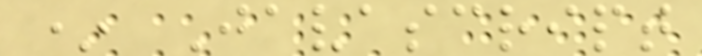* Javascript
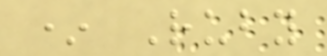* Ruby
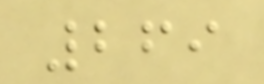269
